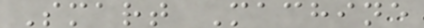Smart Machine
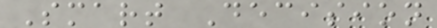Smart Decision
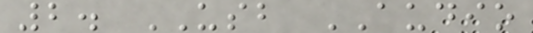2. USB AUDIO
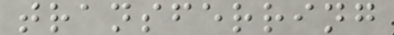transferring
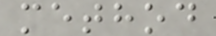method
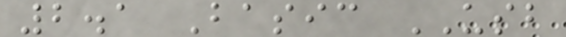2.1 Basic USB
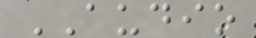AUDIO
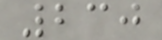230
